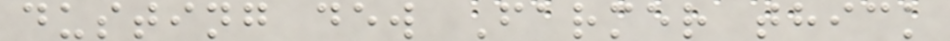dusting dew Farmer thick
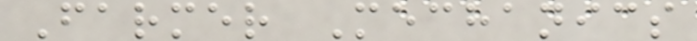Farmer Mechanics
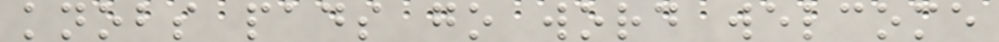knobs pads go word welcome
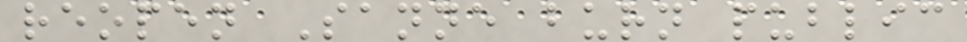reopen Sanne burn public
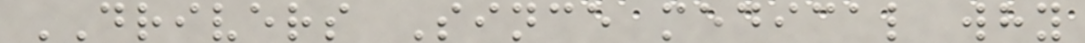DRIVERS Since medical why
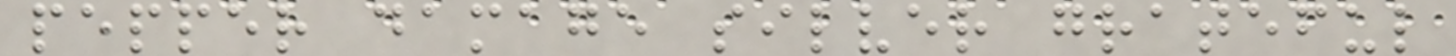pepper damage silver grateful
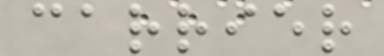carrier
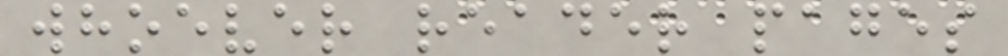whoever reader pages
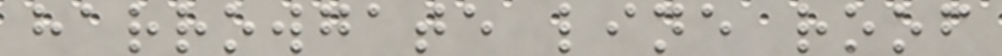harrowgate line roof
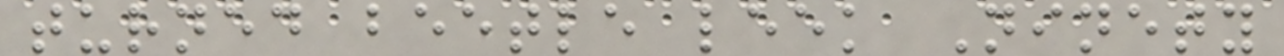turned beetle leek Ninety
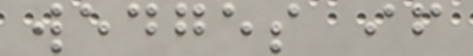wedges if
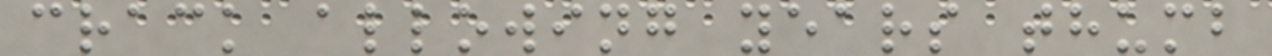crack allowing years thumb
